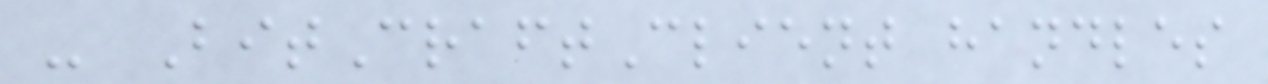- BitCraftClient handles
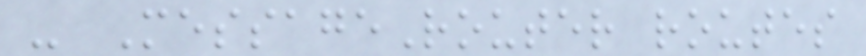- MessageRouter routes
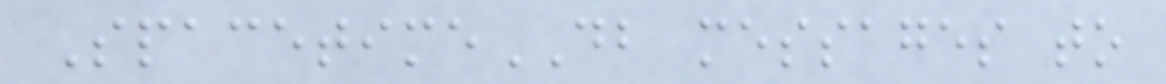SpacetimeDB messages to
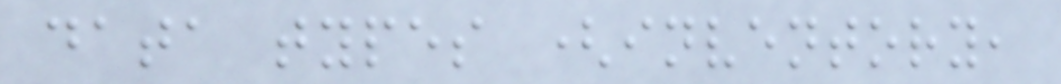data types (inventory,
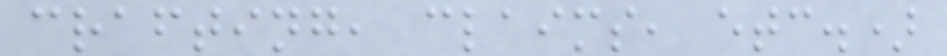crafting, claims, etc.)
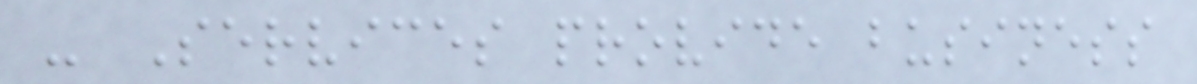- Services provide business
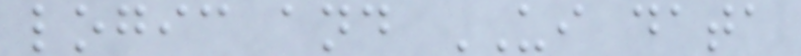logic and UI data
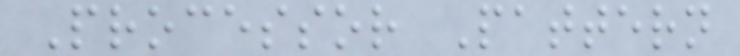Processor Pattern
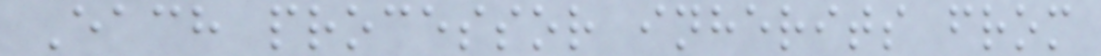Each processor inherits from
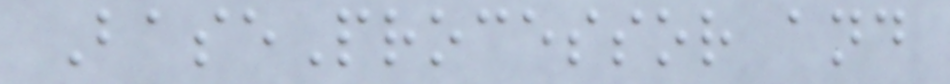BaseProcessor and
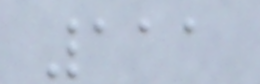111
